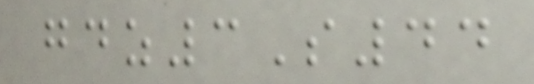gdz3S44
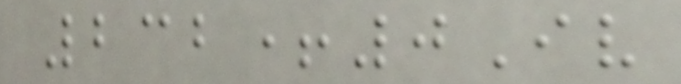232+0Iv
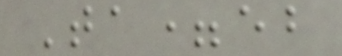Ta=eb
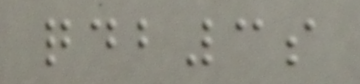qdb3s
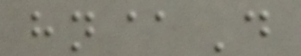hn@D
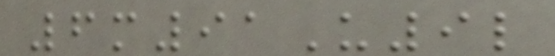6m91U9l
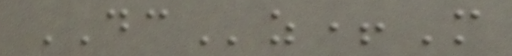DCz+M
